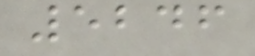5246
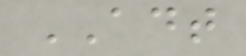ADT
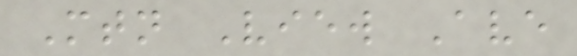Mtn View Ave
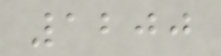1200
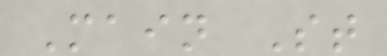Main St
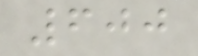600
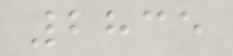2835
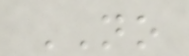NO
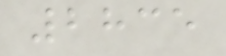2835
